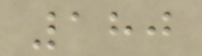180
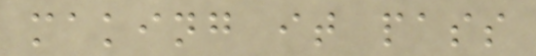making it pass
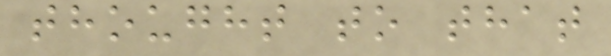thought to that
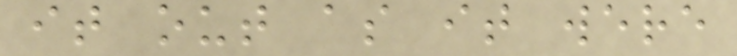it out as it were
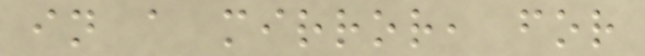in a mirror, for
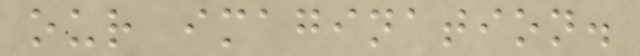our imagination.
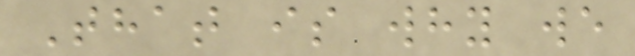That is why we
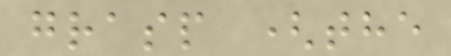grasp (the
